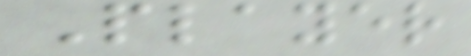Player
